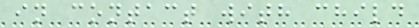in contact with child
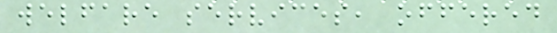welfare services, offered
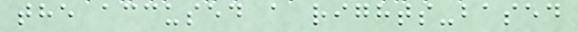the accused a rights-based
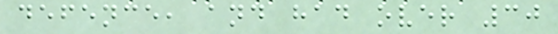defence, and had over 30
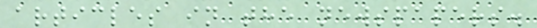articles in the newspapers.
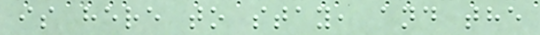is here to stay, and the
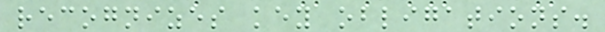recognizes key obligations.
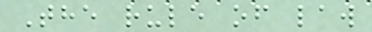The rule of law
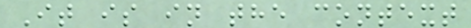It is in the context
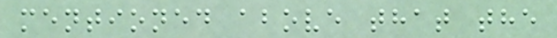mentioned above that the
